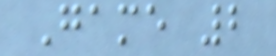Game 2
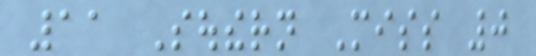11 Southern Miss 0
